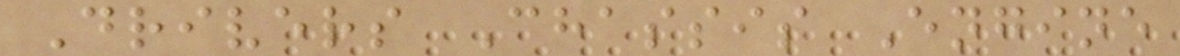Drivers Chassis Engine
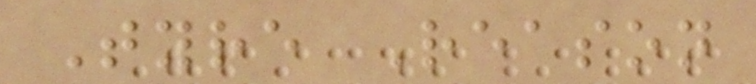Tyre Reason
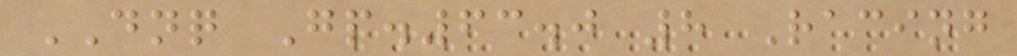DNQ Gp.63.0 8 Racing
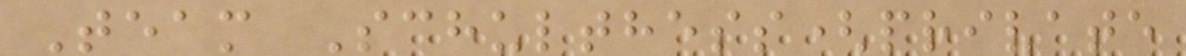Team Schulthess(private
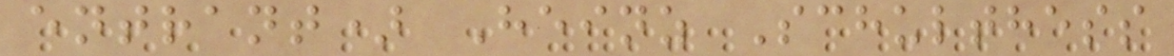entrant) Heinz Schulthess
